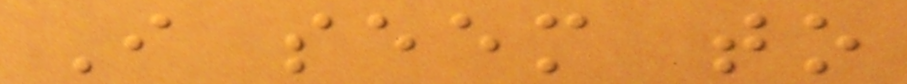I seem to
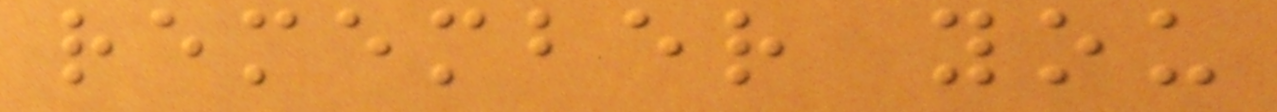remember you
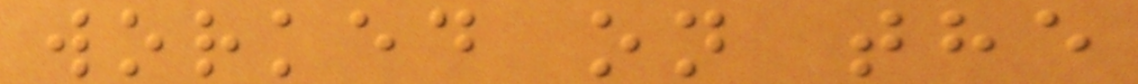worked on the
